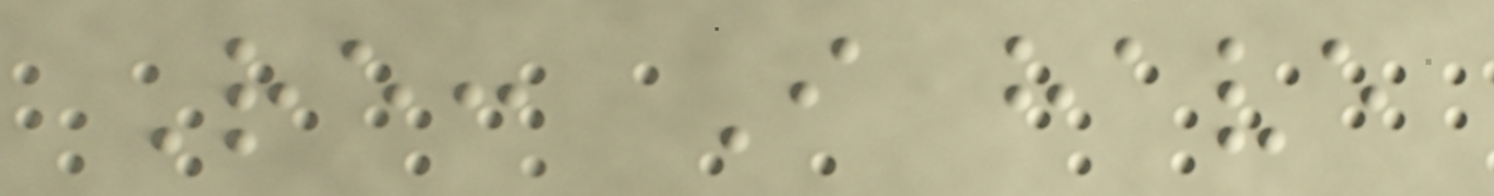Re: I have
